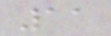11
